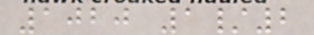1020 1/2
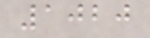1020
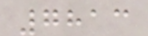7813
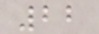22
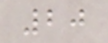20
